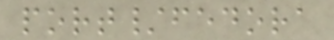port/fedora
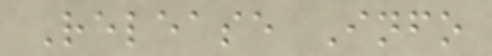Release Info
